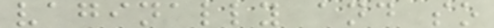vaginally and so
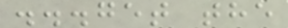...get the
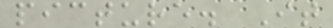picture. It
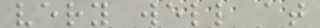very well at
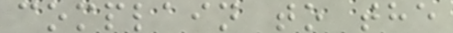complain to the
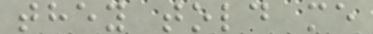they told me
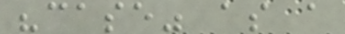"case" as a
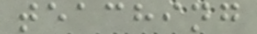teaching
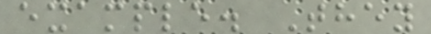example. They
